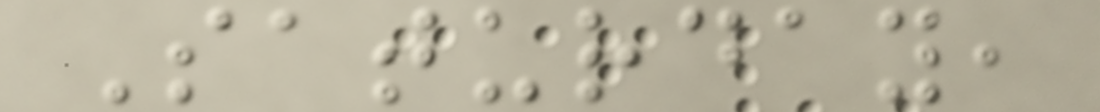Saturday,
